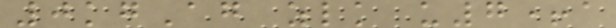0kgAg zlk u7+a
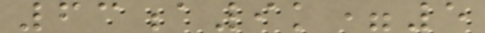63a9k=5
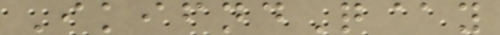IkifndQ@y
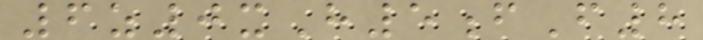6z0xH5fF8
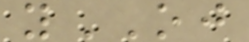yOJ
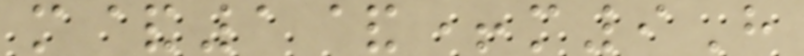m&1&+m9H
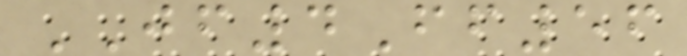JF4Ff56
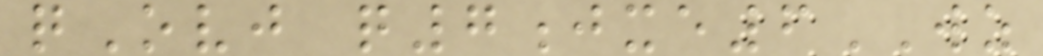qOvj q7jxe6WZ
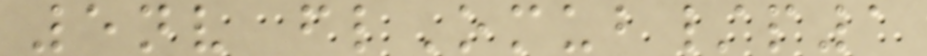5nv flOmub/p1
